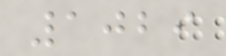1029
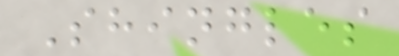Shingles
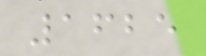1625
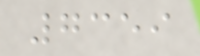7359
